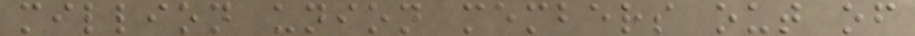million union members out of
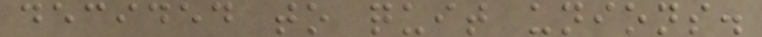decided to quit unions.
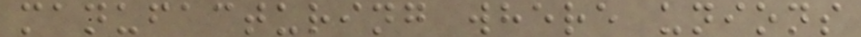manufacturing where unions
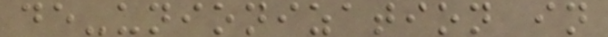de-unionization in
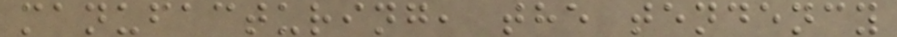manufacturing, the tendency
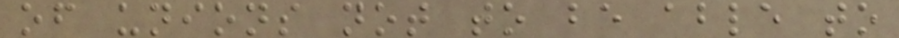of unions not to be able to
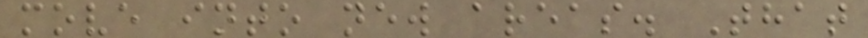move into new areas. That
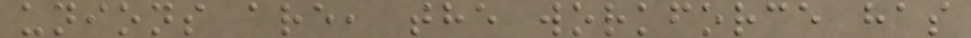unions are, the workforce has
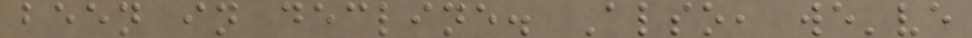been in decline. Also, we've
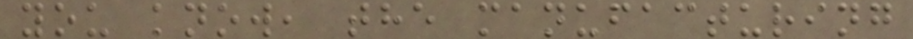you know, the manufacturing
